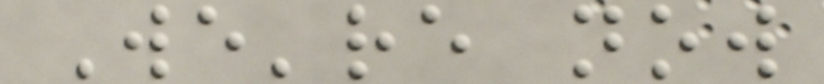We're now
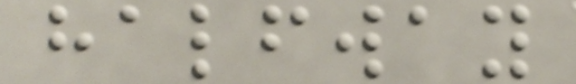halfway
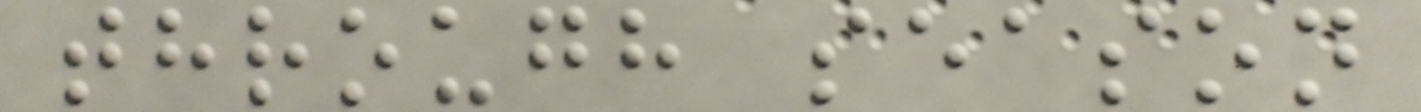through season
